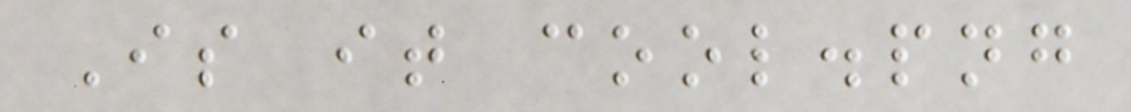Is it cool.png
